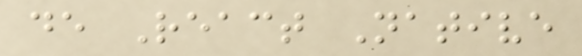de React Native
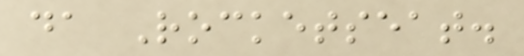da Rocketseat.
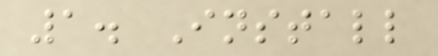1. Install
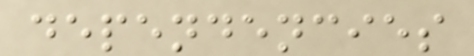dependencies
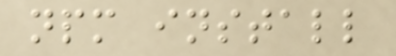npm install
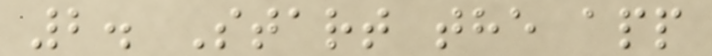2. Start the app
